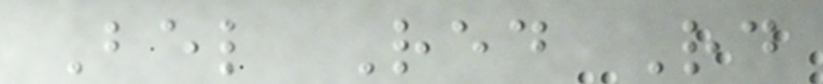Bel Red Rd
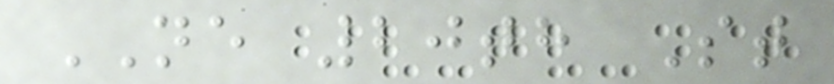NE 20th St
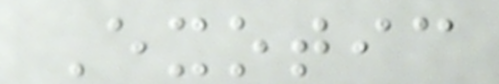Exotic
